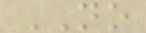NO
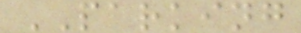PARKING
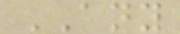ANY
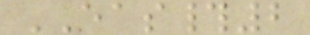EAS#2
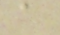a
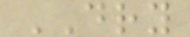DRY
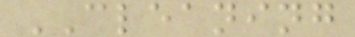CLEANING
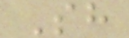Sh
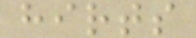hirts
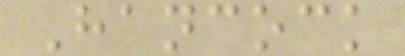Hancock
